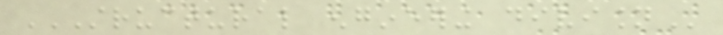STRUCTURAL ENGINEERING DIVISION
